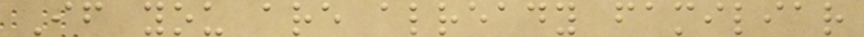If you are already familiar
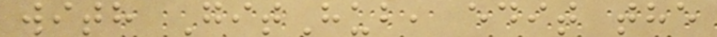with GitHub, edit the
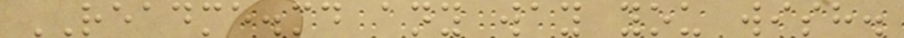README.md any way you wish.
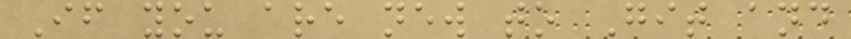If you are new to Git and
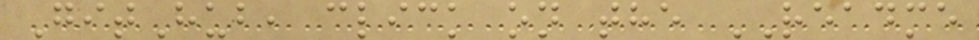GitHub, click on the README
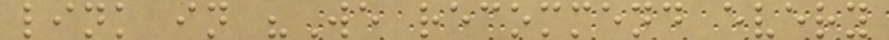link in "We recommend every
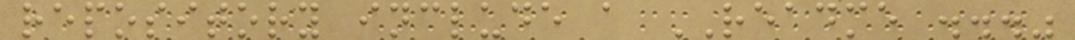repository include a README ..."
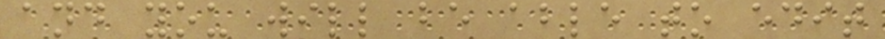and you will be able to edit
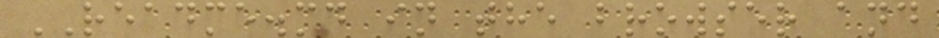README.md in the browser and
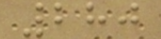280
